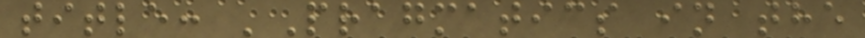title: 'Pragmatics in the
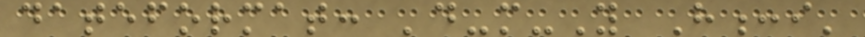dateformat: 'd-m-Y H:i'
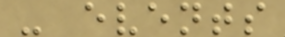- events
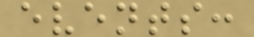events:
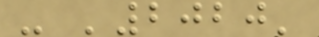- '2020'
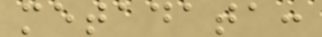metadata:
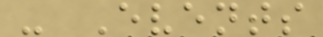- Events
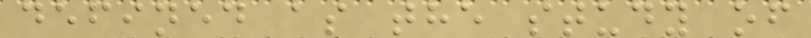defined as the study of
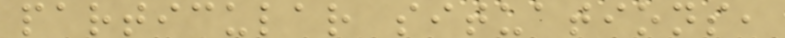particular situations,
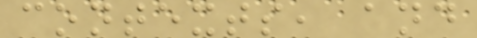contexts, and
